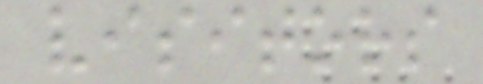visitors
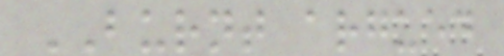BURNT argued
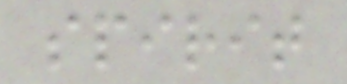spirit
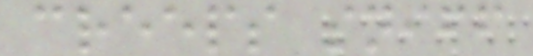creeps sniff
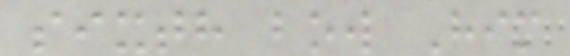sixth bow Him
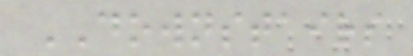DOWNSTAIRS
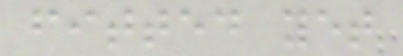fitted yet
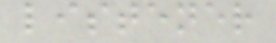listener
